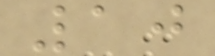10
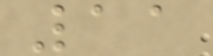11
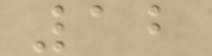12
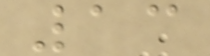13
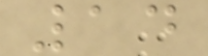14
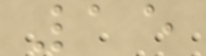15
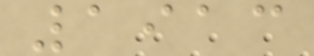1913
